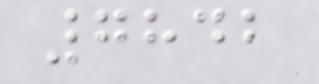7842
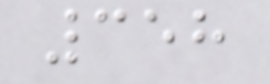358
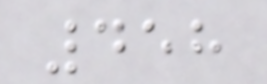458
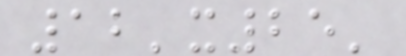12'x25'
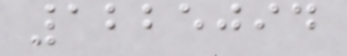1225094
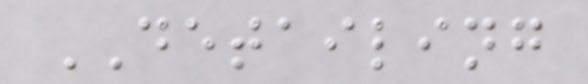DETAILING
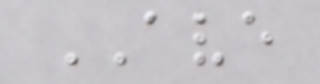AVE
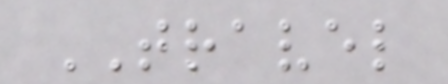TRAVEL
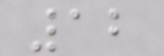12
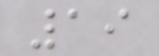19
